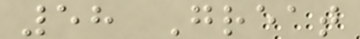58 Great
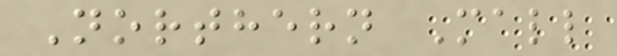Northern Mall
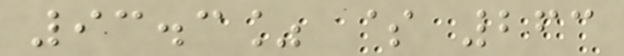93.3% $ 263
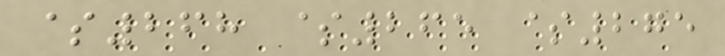$268 $265 $275
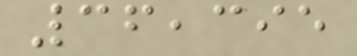36,395
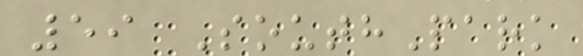59 SouthPark
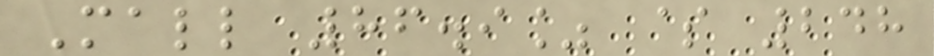Mall 86.9% $ 248
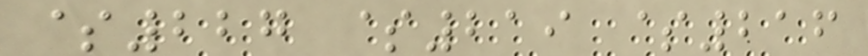$227 $219 $216
